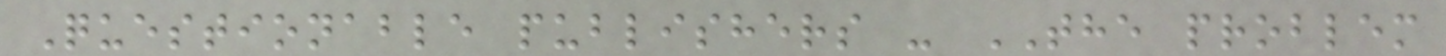Questionable publishers - THE problem
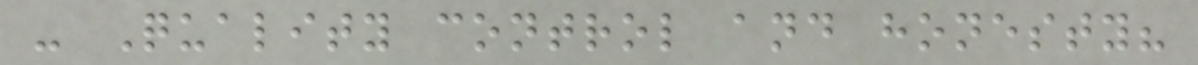- Quality control and honesty?
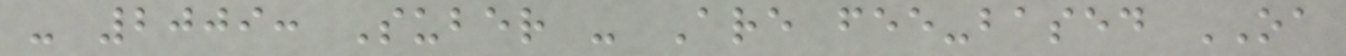- 2009: Suber - Are fee-based OA
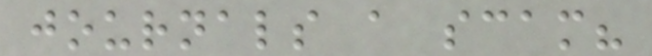journals a scam?
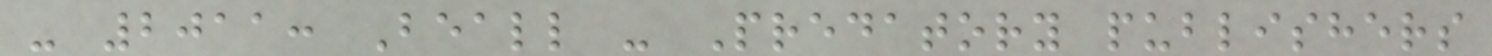- 2011: Beall - Predatory publishers
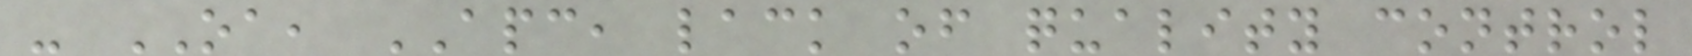- OA, APC, lack of quality control
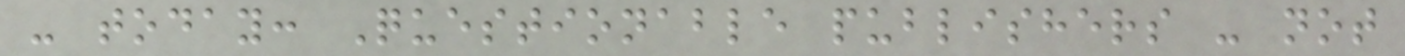- today: Questionable publishers - not
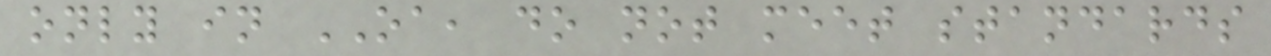only in OA, do not meet standards
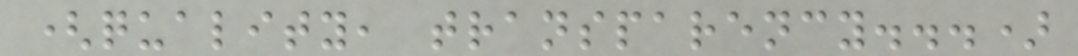(quality, transparency...)
